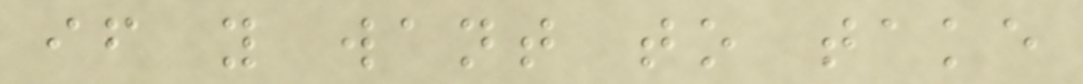if you want to take
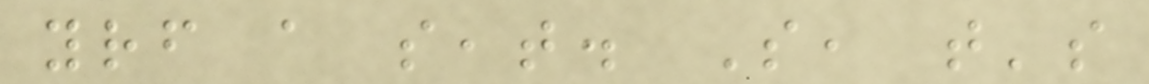yourself a seat. So, that's
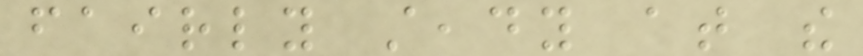fairly steady at the
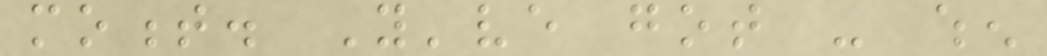moment. You've got - when
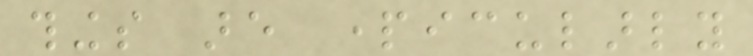things are particularly
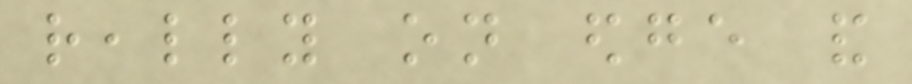really on edge and
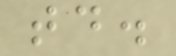today.
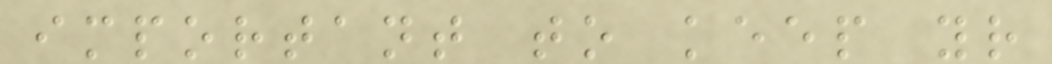important to keep your
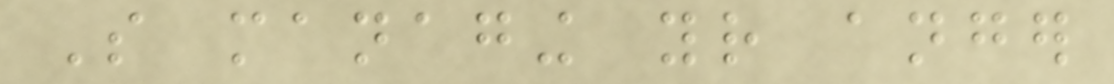So managing your anger
